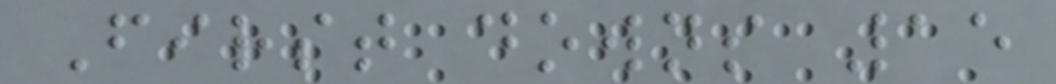First downs 15
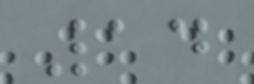14
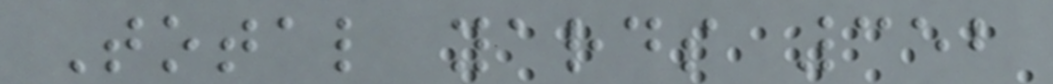Total yards 352
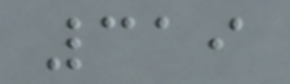319
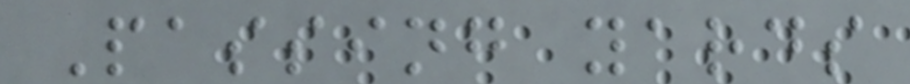Passing yards
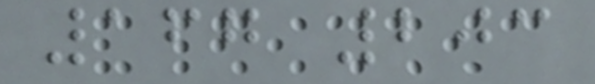167 203
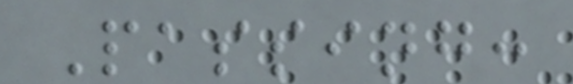Passing:
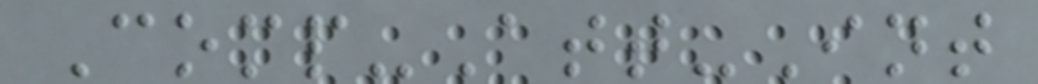Comp-Att-Int
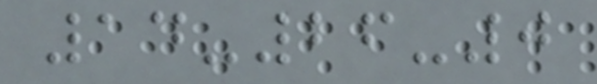14-26-0
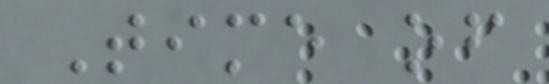Time of
